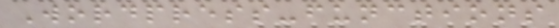Wordpress-functions
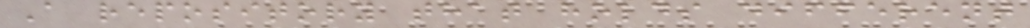A repository that holds different
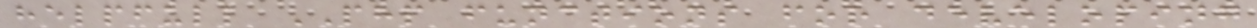helpfull PHP functions for developing
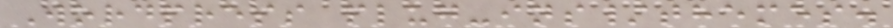Wordpress plug-ins/themes.
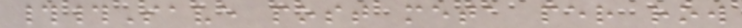##Save post meta per row
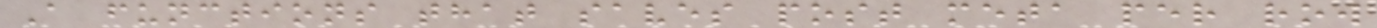A functions that saves post meta per row
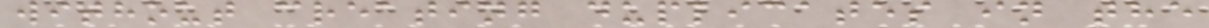without creating duplicates in the
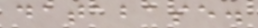database.
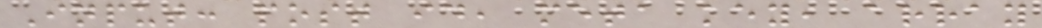Input: post id, meta key, array
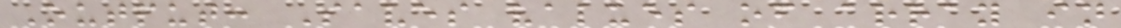Output: Saves values of array in
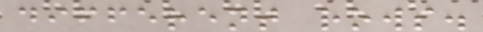different rows.
